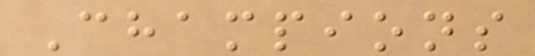Champions
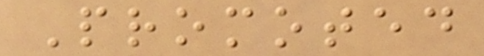Promoted
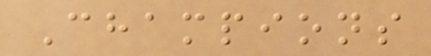Champions
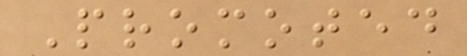Promoted
